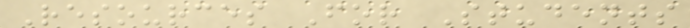Resources For Students
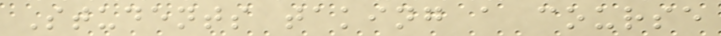Students taking a course
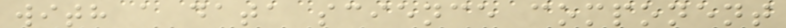with a data science component
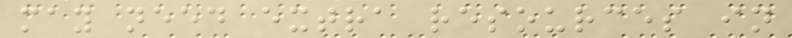may need extra resources in
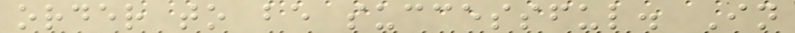order to be successful. In
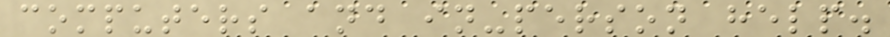computers and in-person help.
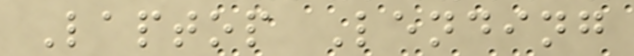Laptop Lending
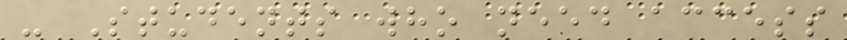- Students who need access
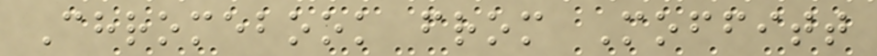Chromebook from Moffitt
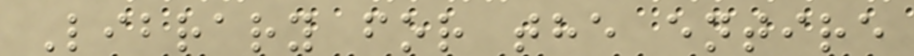Library for the entire
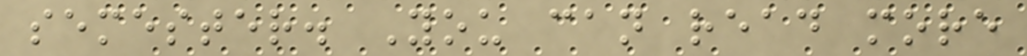semester. You can read more
